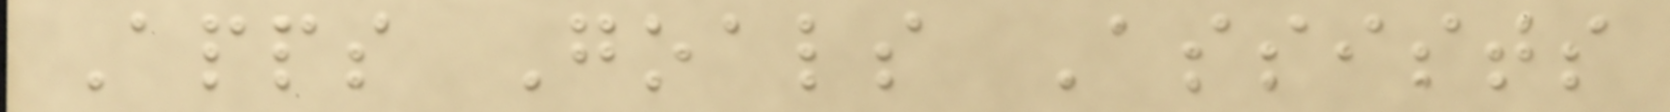Apps Goals Assists
